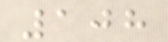108
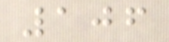106
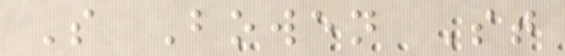S Bowen St
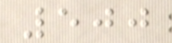500
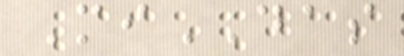MiDAS
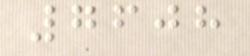7608
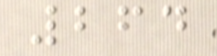264
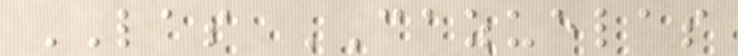LAS CAZUELAS
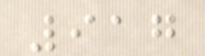917
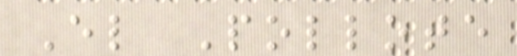El Pollote
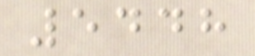5448
